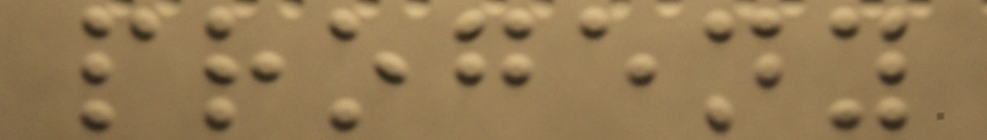progeny
